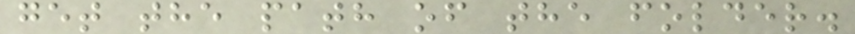get the path of the folder.
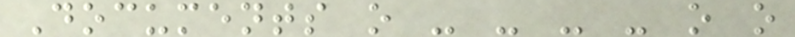Documents o - - - - o o
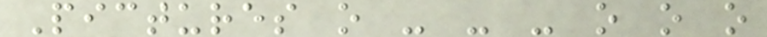Pictures o - - - o o o
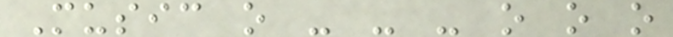Music o - - - o o o
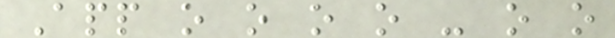App o o o o - o o
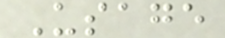Usage
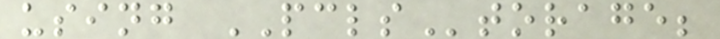using PCLStorage;
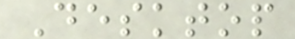Desktop
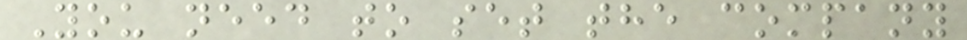You need to set the company
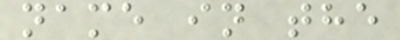name in the
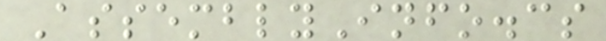AssemblyInfo.cs
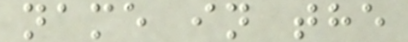name in the
